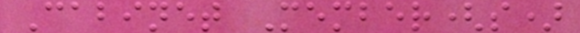Cabinet Member(s)
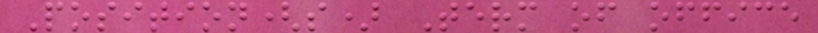Position(s) Term of office
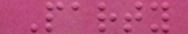Party
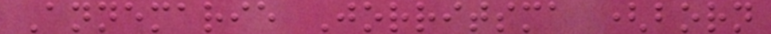Annemarie Jorritsma (born
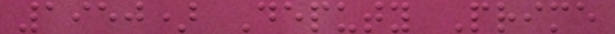1950) Deputy Prime
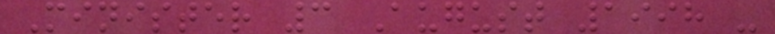Minister 3 August 1998 -
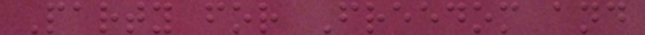Party for Freedom and
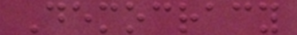Democracy
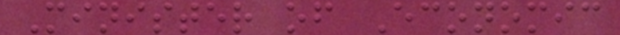Minister of Economic
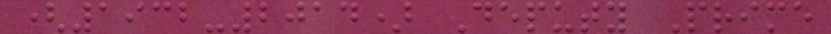(1932-2014) Deputy Prime
